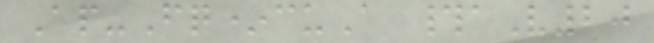Ap-Fq*cuA #aV20
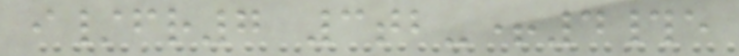i/fr7 3tb-+4#e
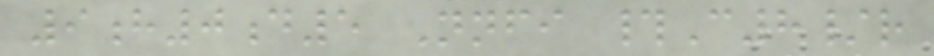9h0d5 Nnfi #C8/r
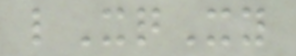lXqXy
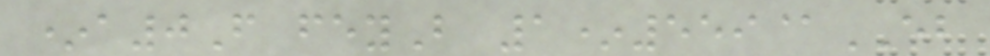*a0F feyB 1*559@EB
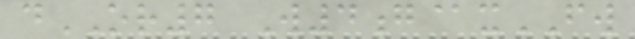dOR7 W4g@xFW
